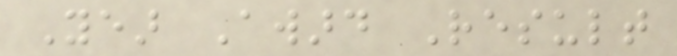Year Award Result
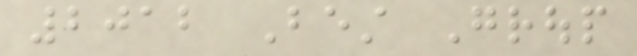2012 Best Group
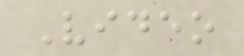Video
